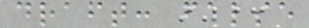draft: false
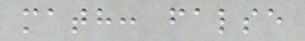math: false
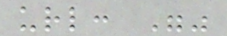url: ""
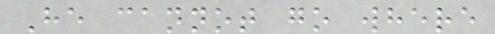He cannot go where
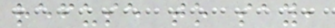refuse to say,
